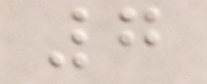7
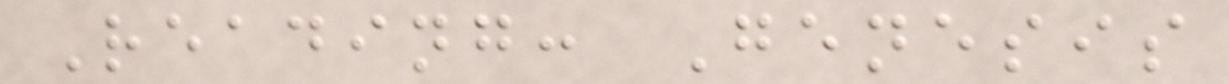Reading: Genesis
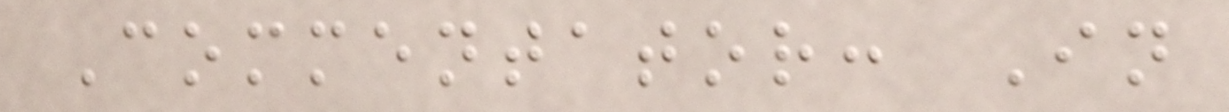Commentator: In
